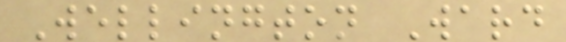Wellington Ward
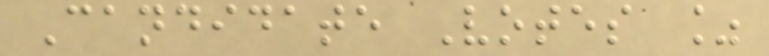Candidate Votes %
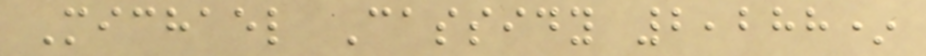Michael Cassidy 2,288*
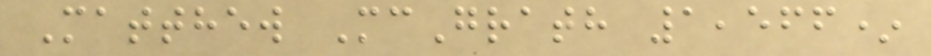Matthew McGrath 1,566*
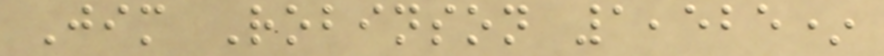Jim Robinson 1,525*
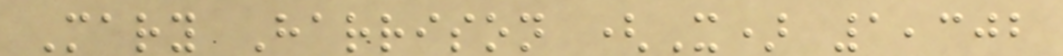Mary Harrison (X) 1,302
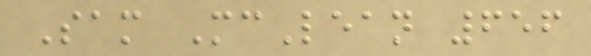Sam McLean 656
